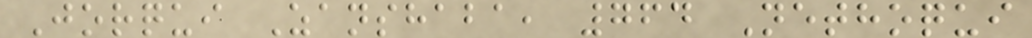Jorqui Zanshaba, 764 Nethoqui
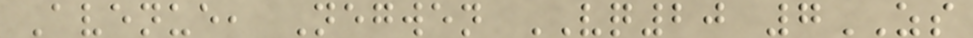Avenue, Negwen VQ20 7ZS
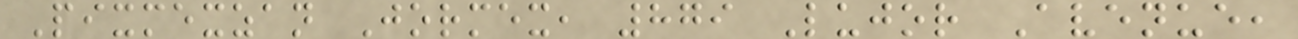Pixmexzan Jormex, 879 Lujor Avenue,
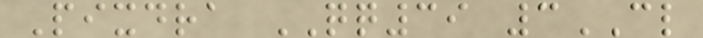Pixdra QQ39 3CL
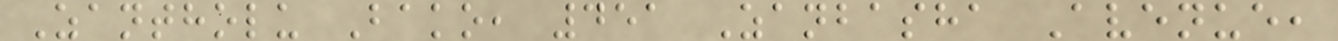Zantholu Bako, 451 Zanbasha Avenue,
